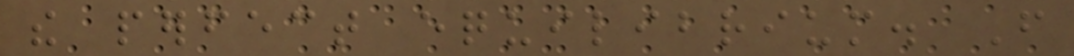the perfect equilibrium. From
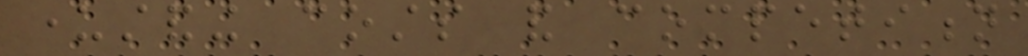understanding costs and competition
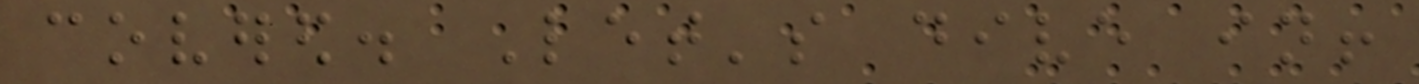covered. Let's dive in!
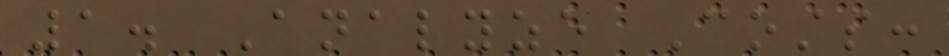1. Analyze Costs:
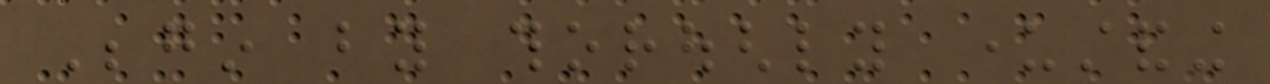Begin by thoroughly understanding
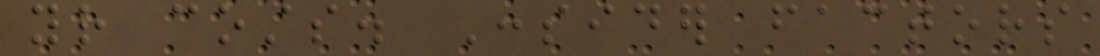your costs. Consider factors
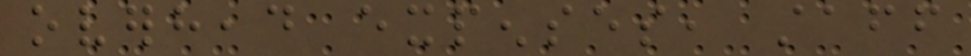overhead expenses, staff
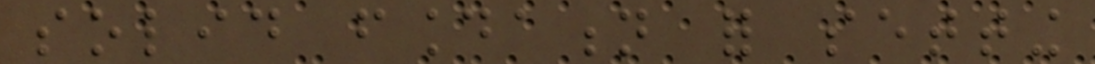solid foundation for setting
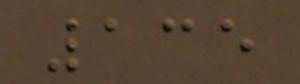135
